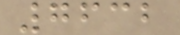7632
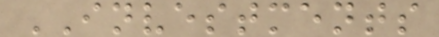INVESTMENTS
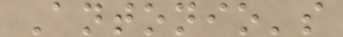Antonio's
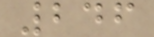246
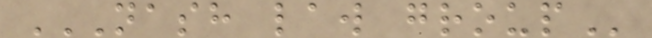NASH LAW GROUP
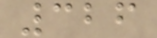326
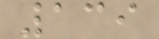139
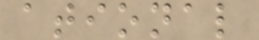ational
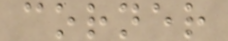corner
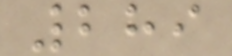289
